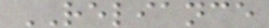RELIANCE
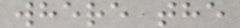where the
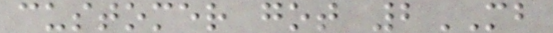customer got 2MB
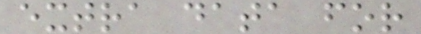extra data for
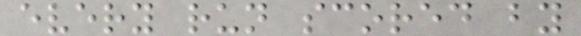every run scored by
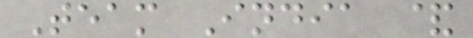Team India &
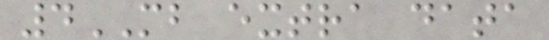4MB extra data
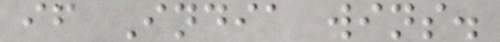if India wins.
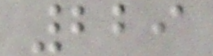229
